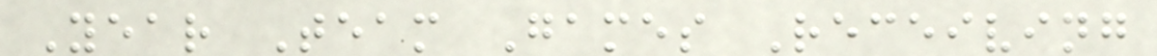Year Team Games Receiving
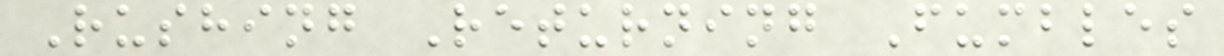Rushing Returning Fumbles
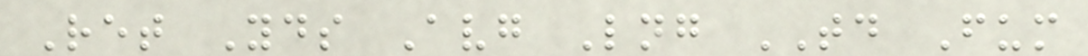Ret Yds Avg Lng TD Fum
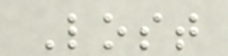Lost
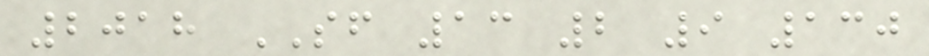2018 SF 13 2 9 130
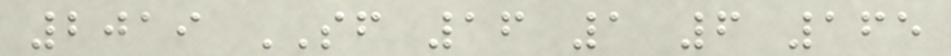2019 SF 16 1 6 165
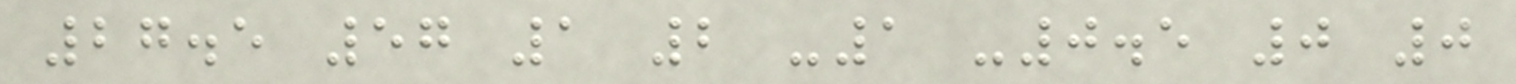27.5 57 1 2 -1 -0.5 0 0
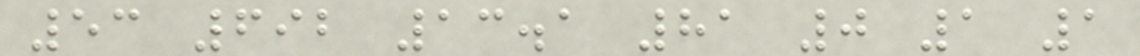53 692 13.1 81 0 1 1
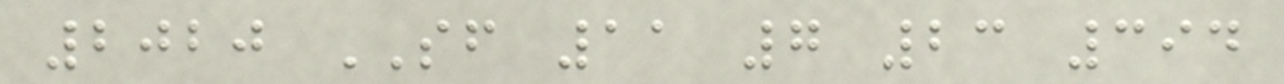2020 SF 11 7 23 394
